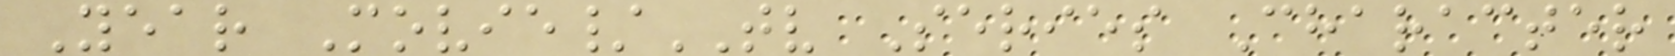Year Movie/TV Series Character
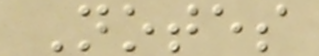Notes
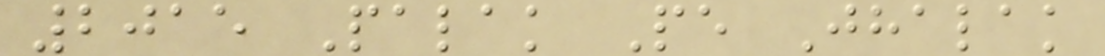2015 Palak Pe Jhalak
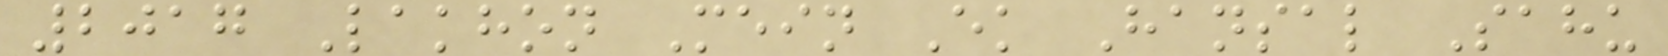2017 Lakhon Mein Ek Hansal Sahu
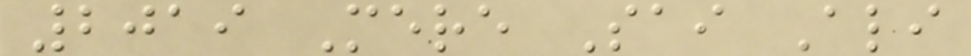2019 Mere Sai Ali
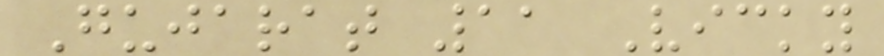Gujarat 11 Vicky
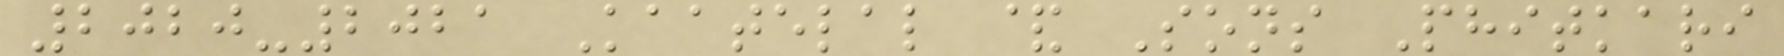2020-2021 Kaatelal & Sons Phitkari
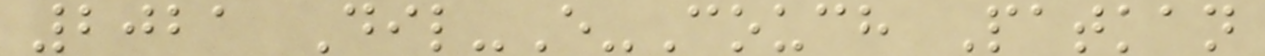2021 Dil-E-Couch Patkan
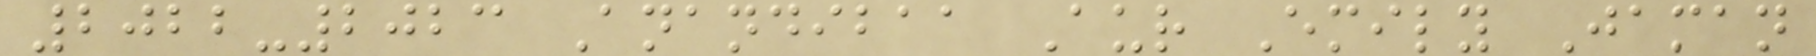2022-2023 Anandibaa Aur Emily Jaman
